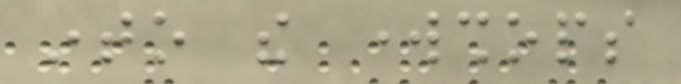into the workshops
